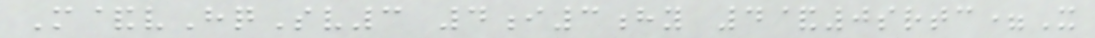M&vHqSv3 4i3hy 4&0srtc=X
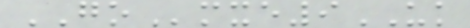GOmxe9UK
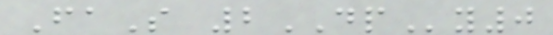FaS 2DPy0
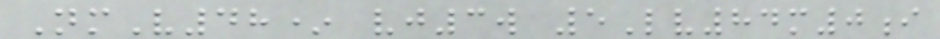NmV48* vj3w 5Lv84m0i
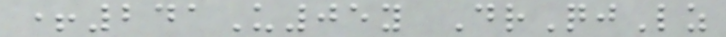+241U05y DrQjLz
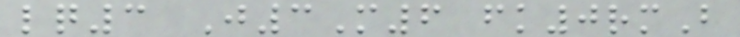lq3 J3M6 fk0rmB
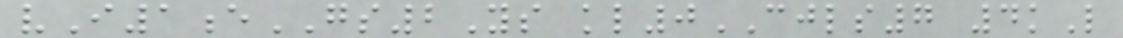vI1eGS2Ys kl0CJLS7 4kL
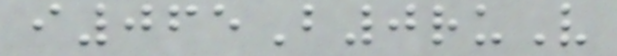i065B0ruV
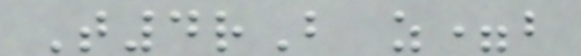T4rB z=b
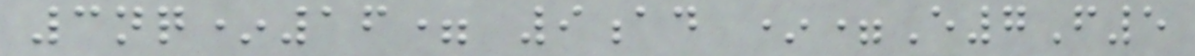3nq*16= 9ad *=E7F5
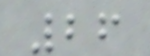26
